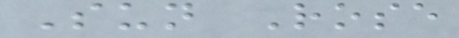Sun Rose
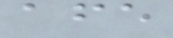afe
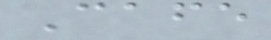Cafe
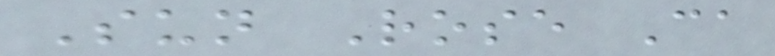Sun Rose Ca
